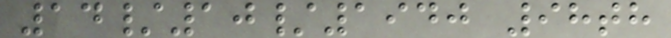14/10/1940 98th
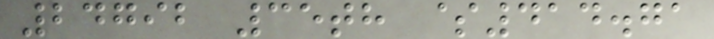24792 35th $414.71
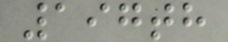197th
